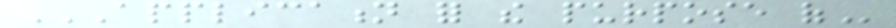APPLICATION FOR THE PURPOSE OF
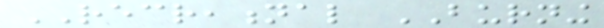RECREATIONAL BURNING
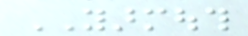YARMOUTH
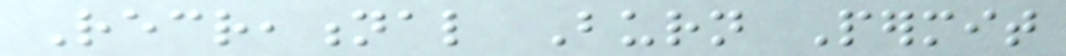Recreational Burn Permit
